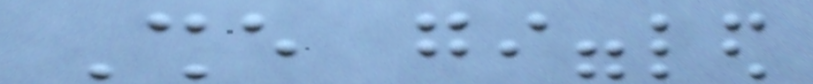She giggled
